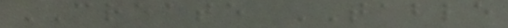CREATE TABLE
